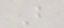B
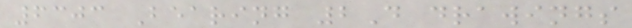6303 Bearing 2D drawings
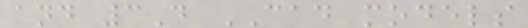and 3D CAD models
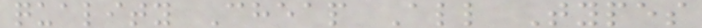quality Cheap All Types
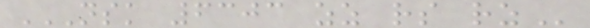NSK 6303 ZZ RS RZ
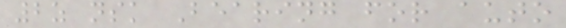2z nsk Bearing for auto
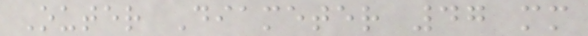Outer Diameter 47 mm
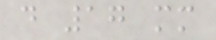d 17 mm
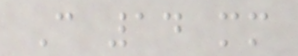C 14 mm
